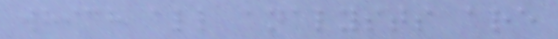which all analysts are
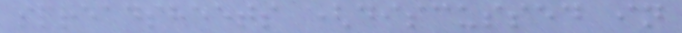spreadsheets (discussed in
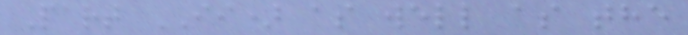Part II) as well as the
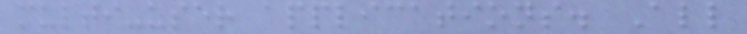multi-user applications. All
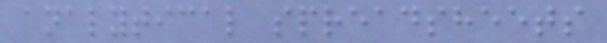analytical spreadsheets
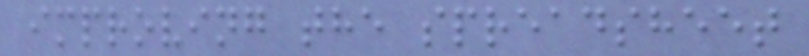improving the spreadsheet
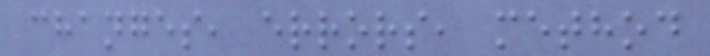changes, errors, method
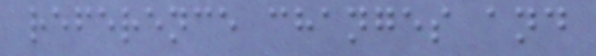reference changes and
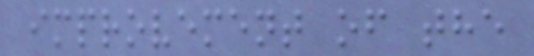improvement of the
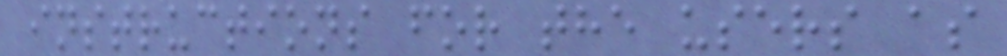instructions for the users as
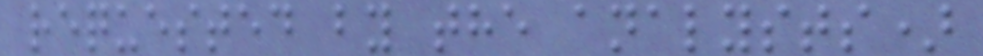requested by the analysts)
